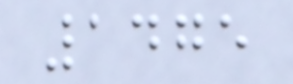1475
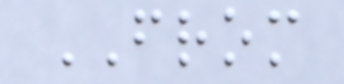FROM
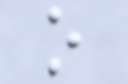o
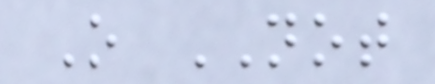O NOT
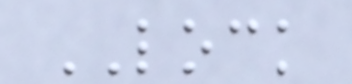LOCK
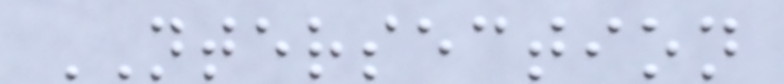NTERSECTION
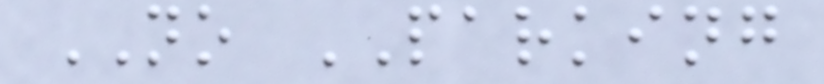NO PARKING
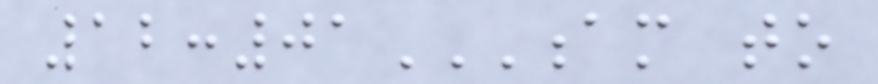12:01AM TO
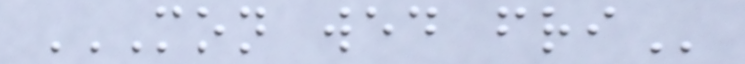MON WED FRI
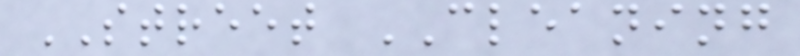STREET CLEANING
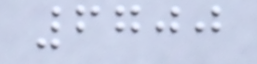6700
